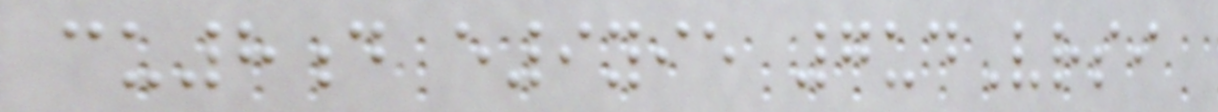cu8d e9yie 7udVrsi
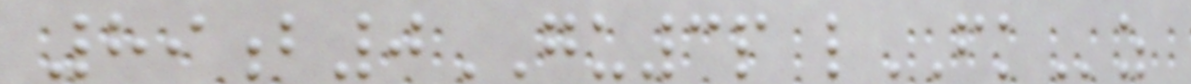89b0GU3p lFKz
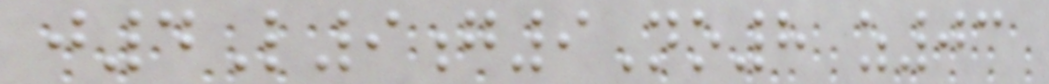j4L9g9No8 z03
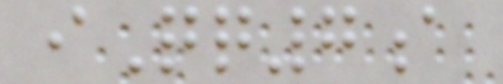iQq7a
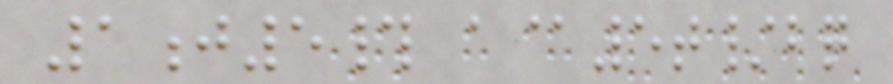1j5# a@5t/bq
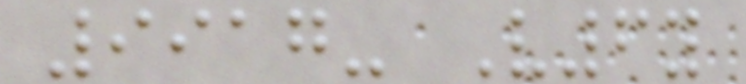9917- V6y
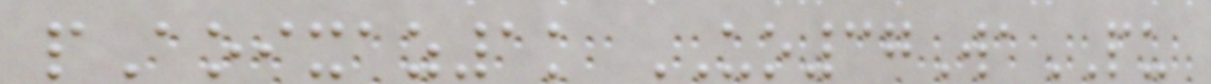pAoixaz1k UO37WaPU
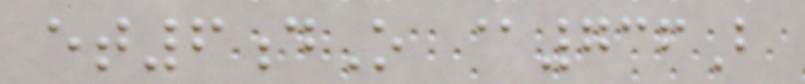et6dO @736B
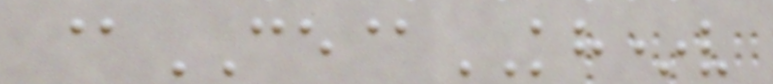@CE@KH*v
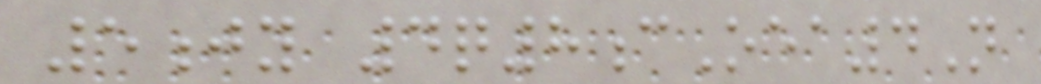5jy 4q8cOea4N
